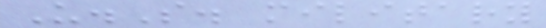U.S. military
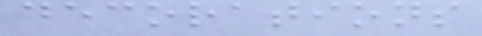decorations
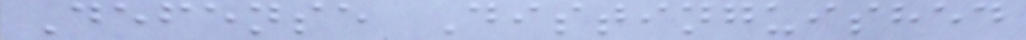Defense Distinguished
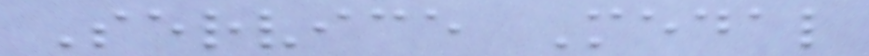Service Medal
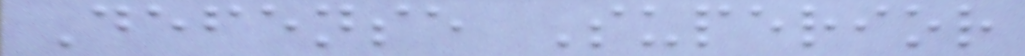Defense Superior
